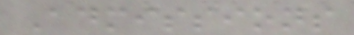Admissions
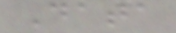Data
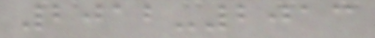2012-2013
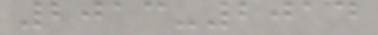2013-2014
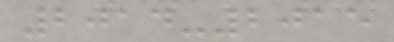2014-2015
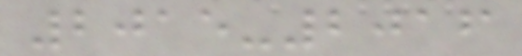2015-2016
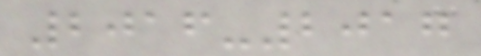2016-2017
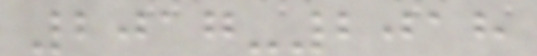2017-2018
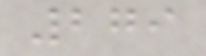279
